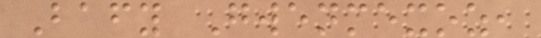Bafy Gwenmexoz,
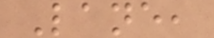Lane,
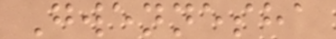Gwennesha
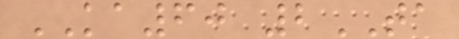KA60 2TA
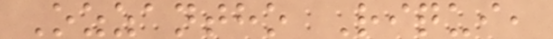Ozzantho Riqui,
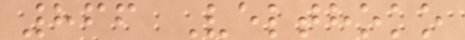866 Velthoko
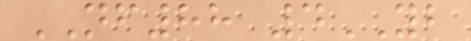NF88 4YB
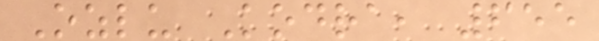Ozlu Kodra, 655
